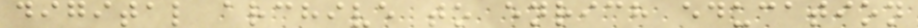digital archive to enrich education
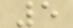5
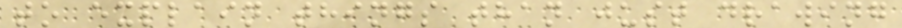to explain things than just drawing
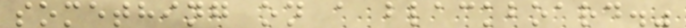something on a blackboard."
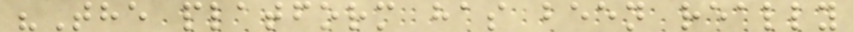"The platform has been really
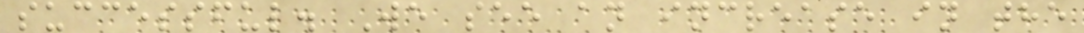successful. We see an increase in the
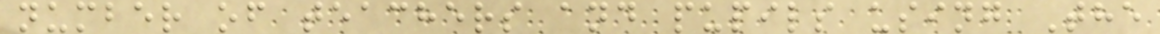number of teachers and pupils using The
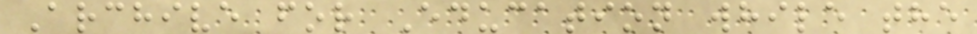Archive for Education while the
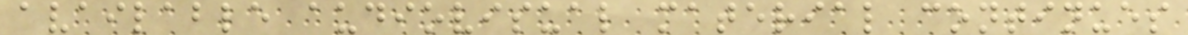available audiovisual material continues
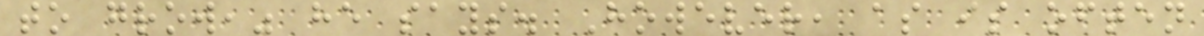to grow," he says. However, as is often
